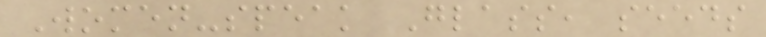Women-speak Glass, seeds
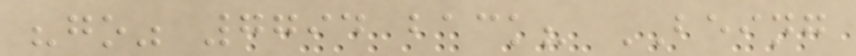"go" 7794 back? BEING
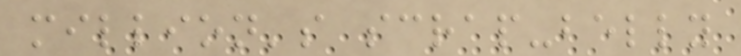million's scrap-belly
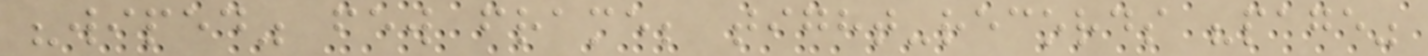"wiped" few frame; tight-records "page"
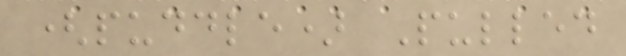(puddle) Pulled
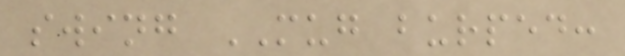swing MUG burped:
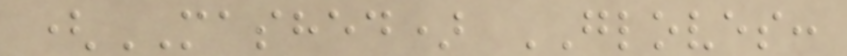(MASHED) GLOVES:
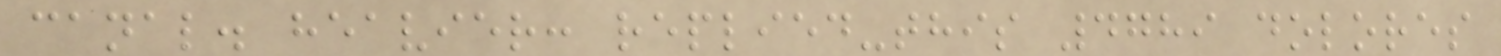canal. heavier: replied-this 4789 dolores
